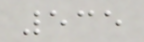535
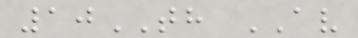10TH AV
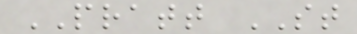PRATT ST
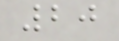20
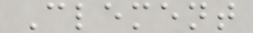Clement
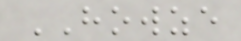HOWZE
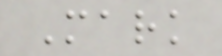Mark
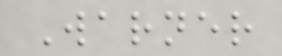Warner
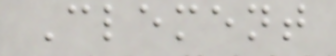Clement
